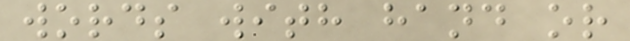words with hand or
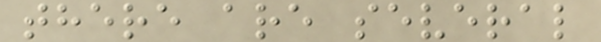there are several
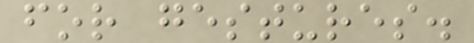for gestures.
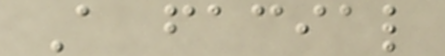A facial
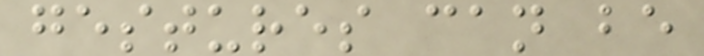gestures can be
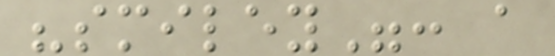"smiley": a
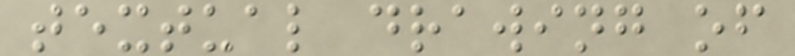textual drawing of
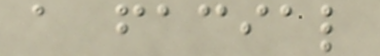a facial
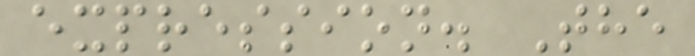expression. The
